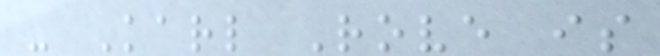- Karl Rove is
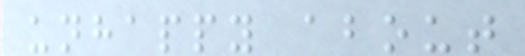unhappy about
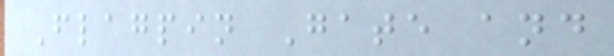Flagpin Gate and
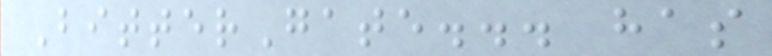BitterGate... has
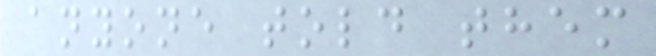anyone told them
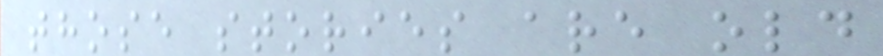those stories are old
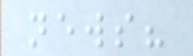news?
